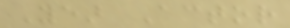Year Actor
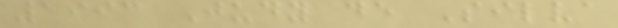1993 Judy de Silva
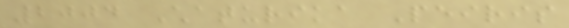2004 Chaturika Peiris
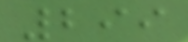299
